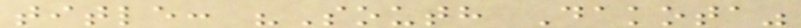title: "South Dakota"
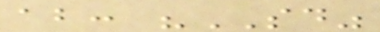ab: "SD"
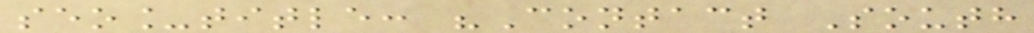seo_title: "Contact South
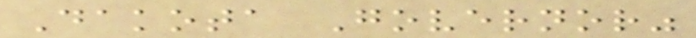Dakota Governor"
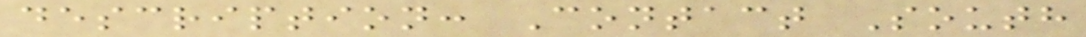description: Contact South
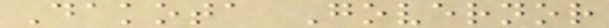Dakota Governor
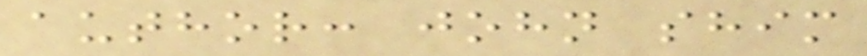author: john shim
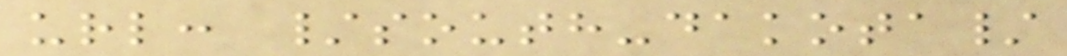url: /south-dakota/
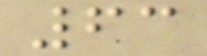63
